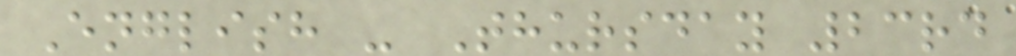English - Thursday 23rd
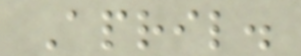April.
